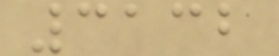3132
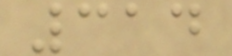314
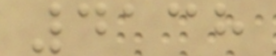4138
